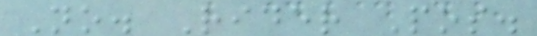No. Rider Pos.
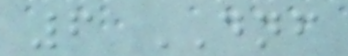6 DNF
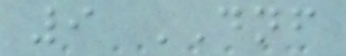9 DNF
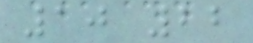10 22
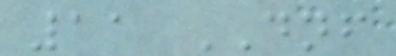11 DNF
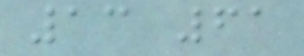13 61
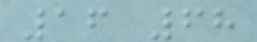16 68
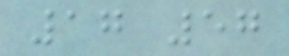17 57
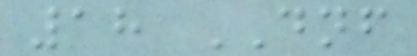18 DNF
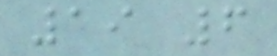19 6
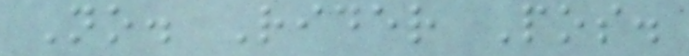No. Rider Pos.
